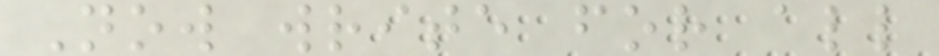Now write for all
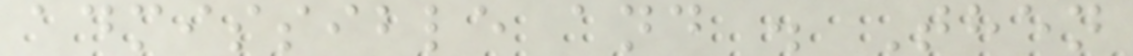admissible and . Then
